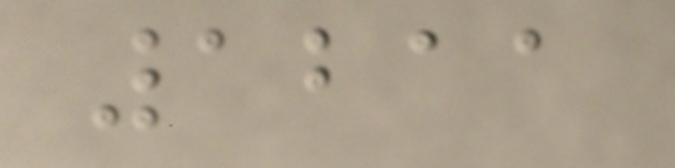1211
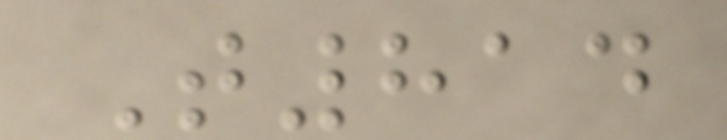T814
